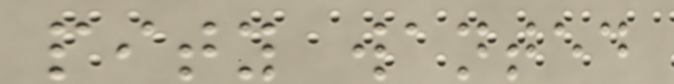pity wanted
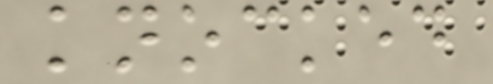knocked
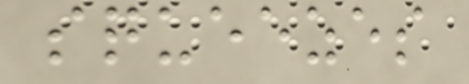squeezes
